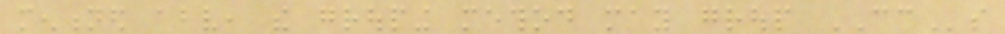mentioned above, the grouping method may group CCs
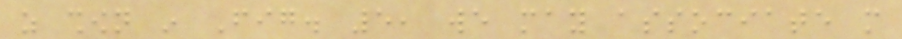as shown in Fig. 5, we may associate more
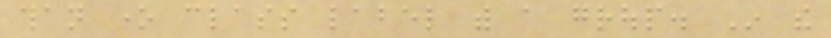than one class label with a group. In the
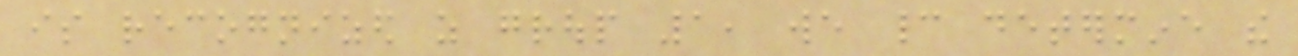is recognized as group 1, we cannot determine the
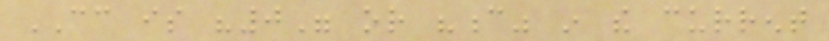CC is "0" or "c" in the current
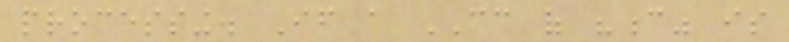processing. If a CC of "c" is
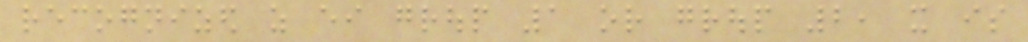recognized as either group 1 or group 2, it is
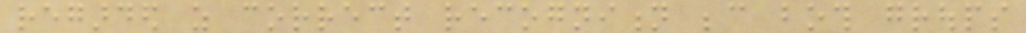regarded as correct recognition because both groups
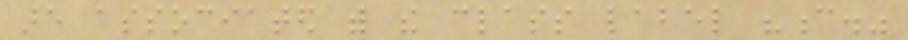are associated with the class label "c."
